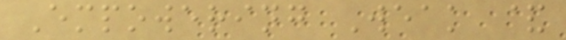Empowering Weak &
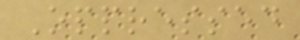Oppressed
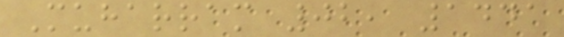Muharram 02, 1441
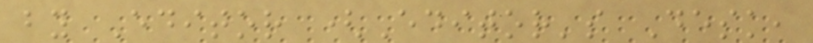by Editor (Editor's Desk,
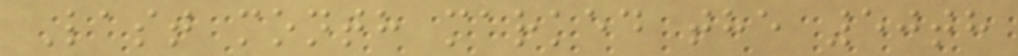Last month marked the 50th
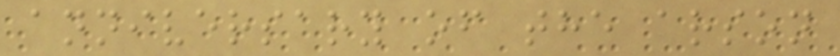anniversary of the arson
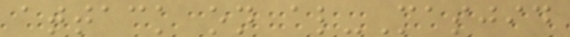attack on al-Masjid
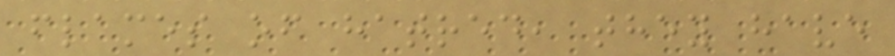flames of hatred, they have
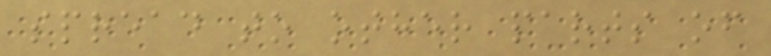spread to other parts of
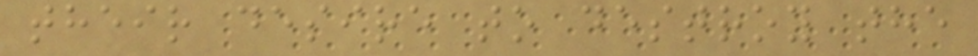their desire to destroy the
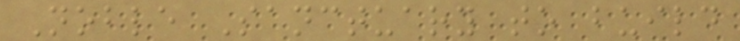Noble Sanctuary to build
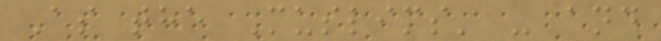As the Muslims' - and
